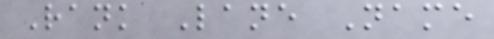Rank Lane Name
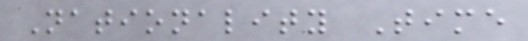Nationality Time
